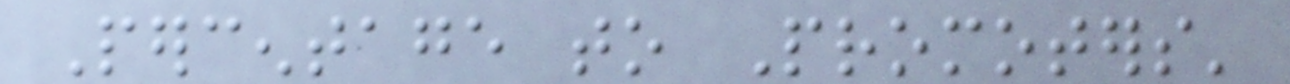Percentage to Promoters'
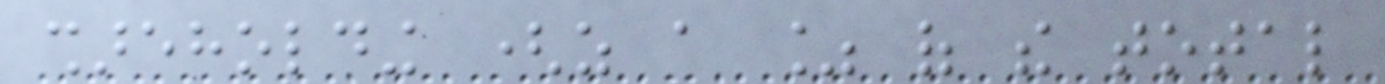shareholding (as a % of the total
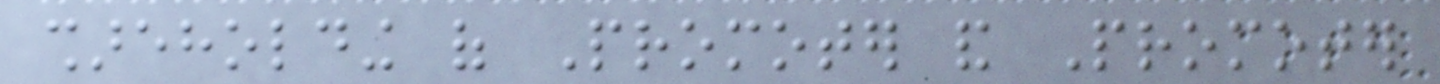shareholding of Promoter and Promoter
